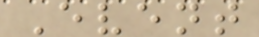Event
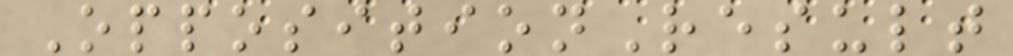OppositionResult
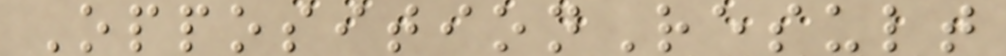OppositionResult
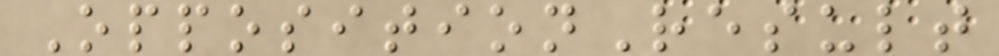OppositionResult
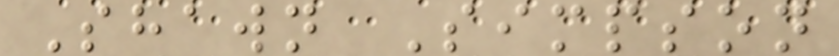Shawn Simpson
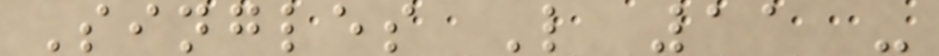Singles L 11 -
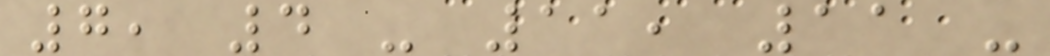7, 4 - 11, 11 -
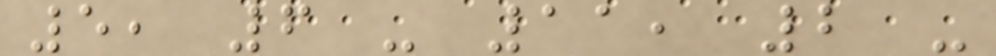5, 6 - 11, 2 -
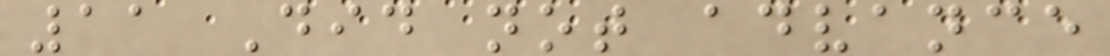11 Did not advance
